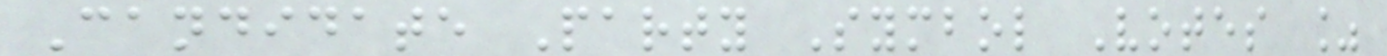Candidate Party Symbol Votes %
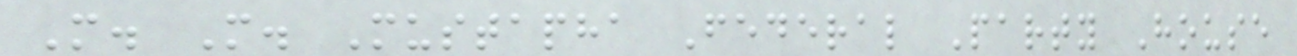M. M. Mustapha Federal Party House
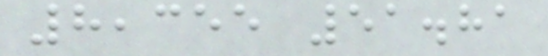8,355 51.81
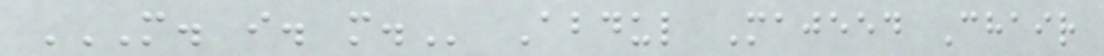M. I. M. Abdul Majeed Chair
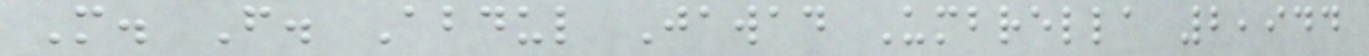M. F. Abdul Jawad Umbrella 2,944
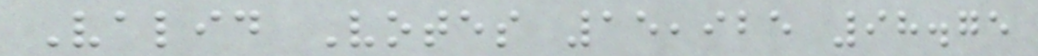Valid Votes 15,925 98.75
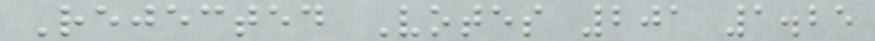Rejected Votes 201 1.25
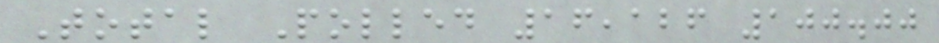Total Polled 16,126 100.00
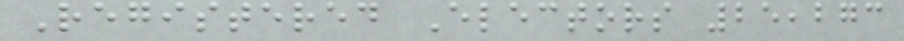Registered Electors 25,273
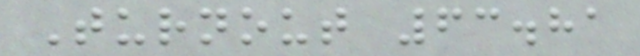Turnout 63.81
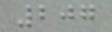207
